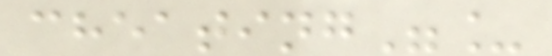cheating"_
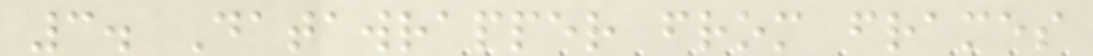3. Datawrapper from frames
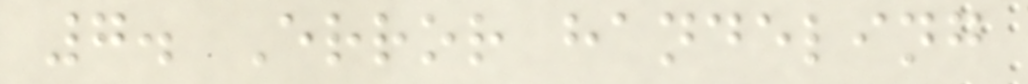7. Error handeling
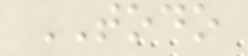TODO
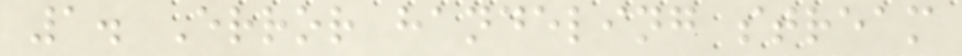1. Error handeling stream
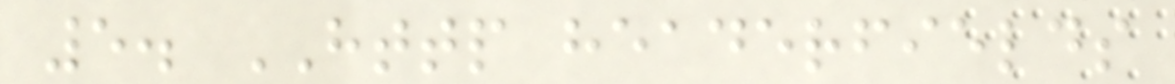5. HTTP headerfields
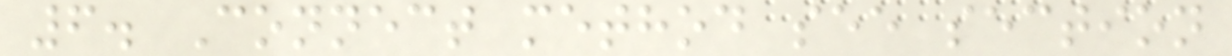6. Connect method see section
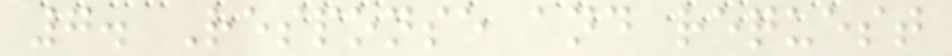7. Response and request
